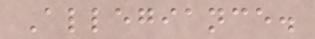Allegiance.
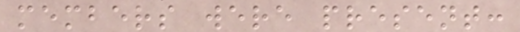members were present:
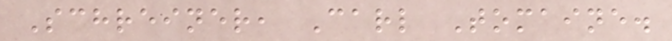Schreiner, Carl Tomaine.
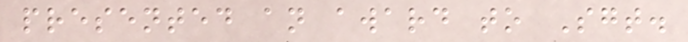presented an award to Sgt.
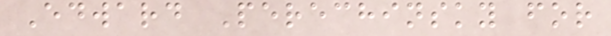Edward Perechinsky for
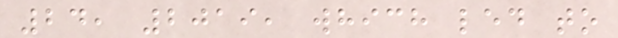24, 2019, which led to
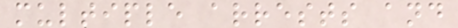multiple arrests and
